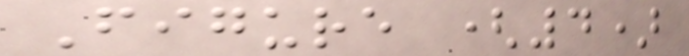Figure (4)
